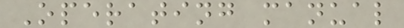Operating manual
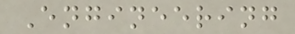Engineering
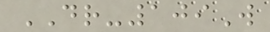DR-109W
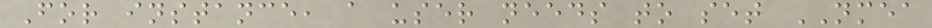For instance, a user needs to set NMEA
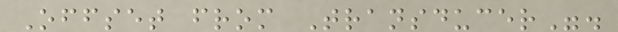Offset from Transducer".
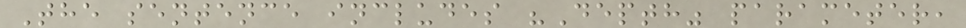The sentence includes "Depth" parameter,
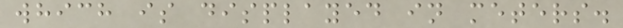which is displayed in meters.
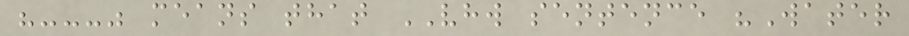"---" means that VHW sentence "Water
